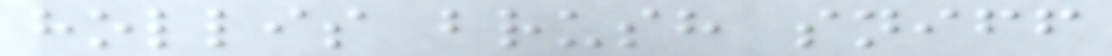hollis brush sniff
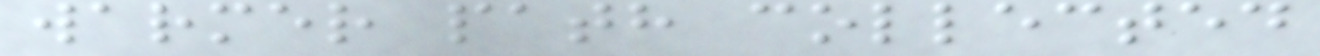warmer path collected
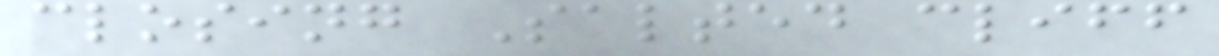closing Salted cliff
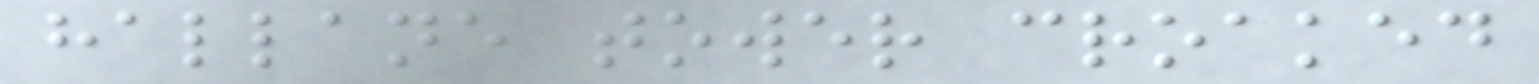hallane tower croaked
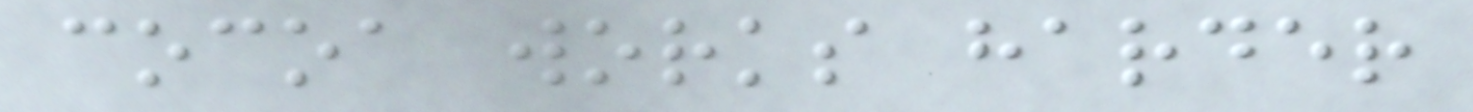cocoa works harder
